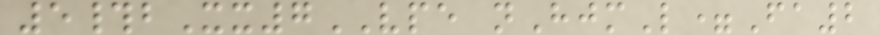5#bXx7VPE nHjmL=Fa2
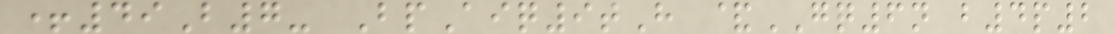+49B7- BpAiq9tH &GQ6n b4p2
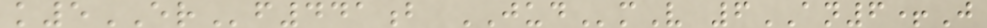k5ERf441b JUDmV 6AN6+J
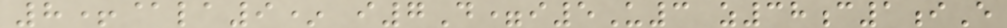8+@la9* i7D=i5U3 z38c1iE
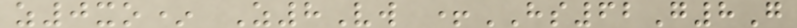z0xo* Z8Vw +HS62G8G
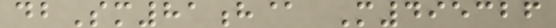dbSm81h@ M495326
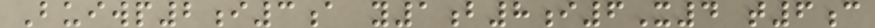Buiwp2i3a y1b8i6X4 t6c
